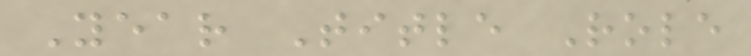Year Title Role
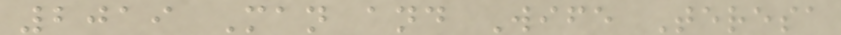2019 Man and Wife Teresa
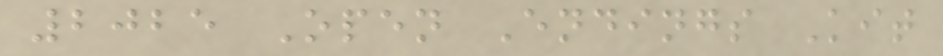2025 Open Endings Kit
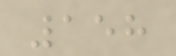158
